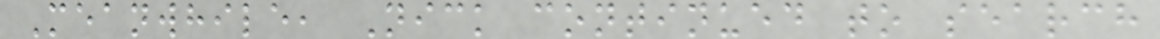Meanwhile, Nick continued to search
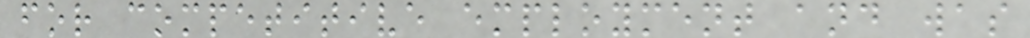for competitive employment and was
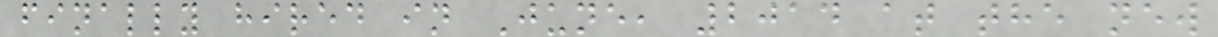finally hired in June, 2014 at the new
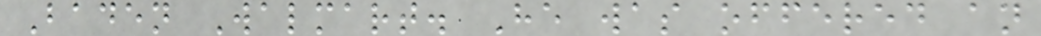Baden Walmart. He was offered an
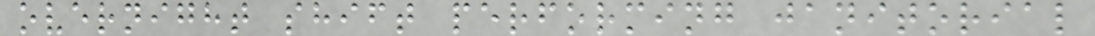overnight shift performing janitorial
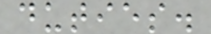duties.
